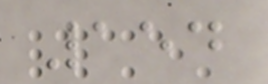154
